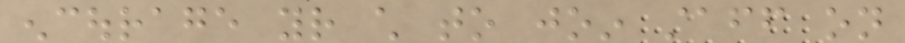encourage your child to join staff on
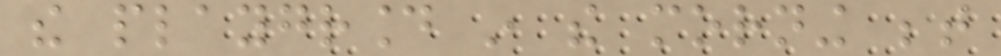the playground in the morning between
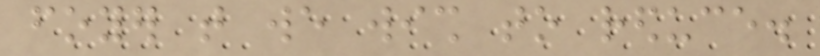foyer that we wish to reduce.
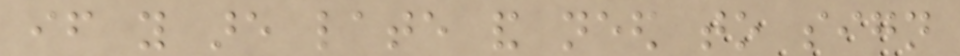if you are late and need to sign
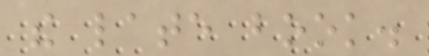the late book.
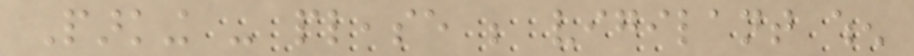Parking - please be vigilant when
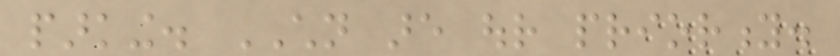parking. CHILDREN are our priority.
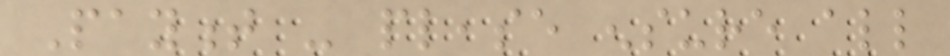Payment - please ensure all
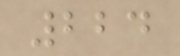224
